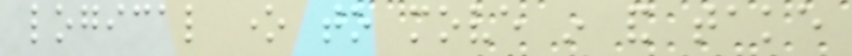logical one to move in and take
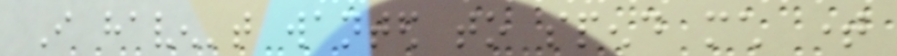I haven't wanted to spend much time
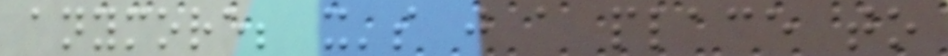anymore; it's just a place to
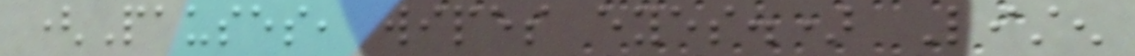(Pauses, wipes eyes.) Listen
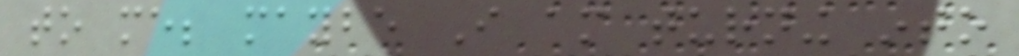to me; maybe I am turning into
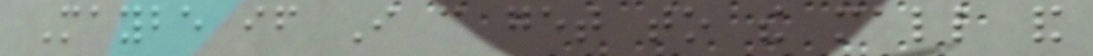Maybe if I can get to the mall and
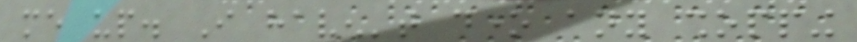me up. I haven't done any shopping
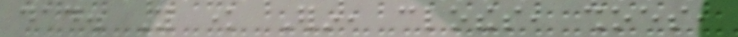dad. You know Erin, clothes, shoes,
